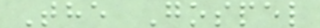The Gospel
